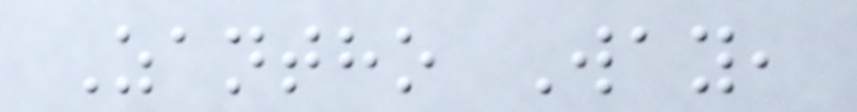Zantho Way,
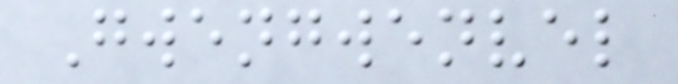Gwengwenvel
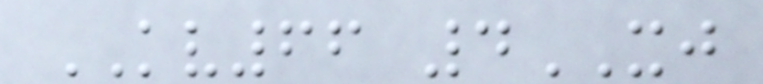KV66 4XJ
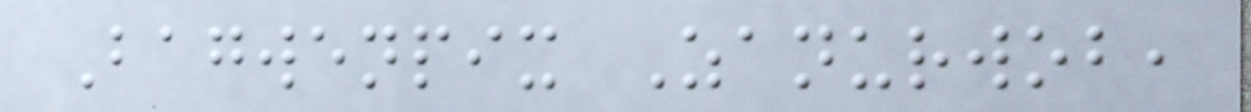Bagwenpix Zanurwob,
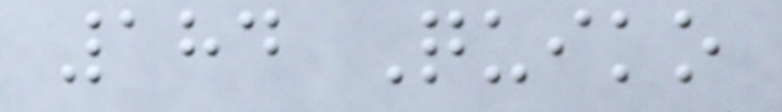184 Quiko
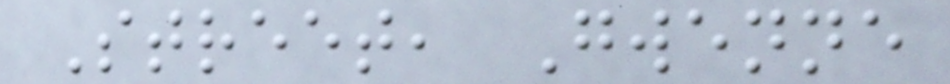Street, Gwenne
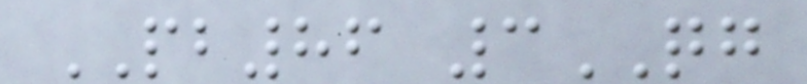PB86 3QG
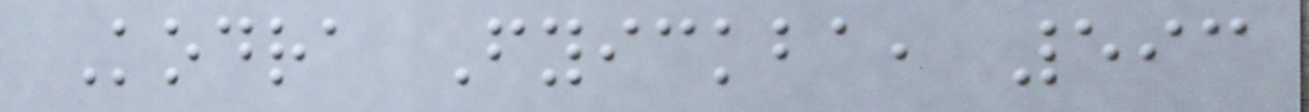Kodra Fyickba, 593
